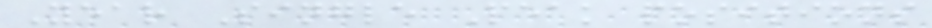Year Single Peak positions
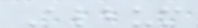Album
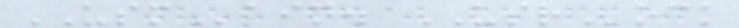USMain. USRock
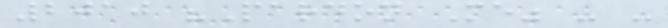2010 "Pardon Me" - -
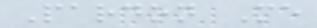Pardon Me
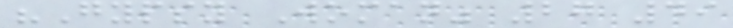"Gypsy Woman" 27 49
